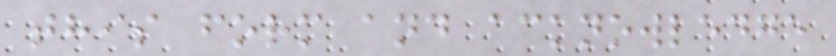this form and acknowledge
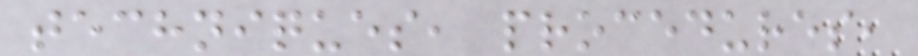techniques, procedures,
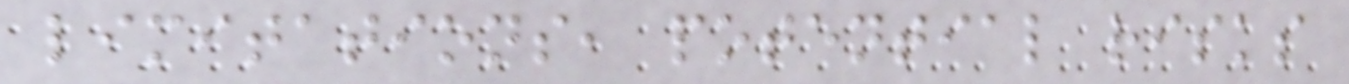limitations, potential risks
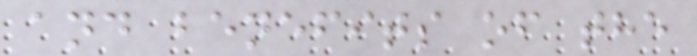and benefits of the
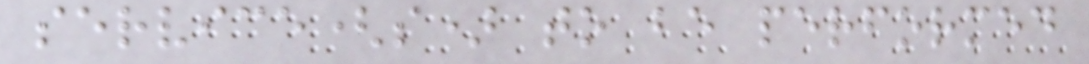service(s) to be performed
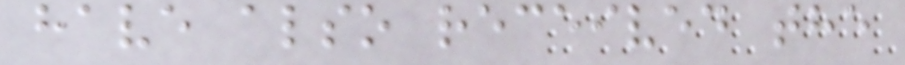have also received the
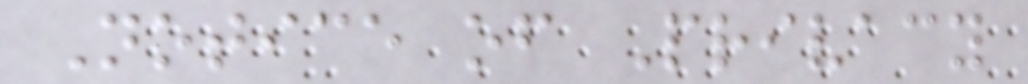Notice of Privacy
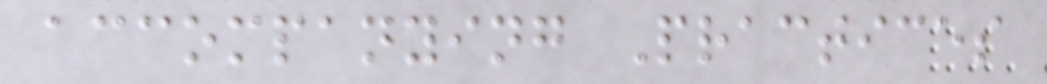accompanying Practices
